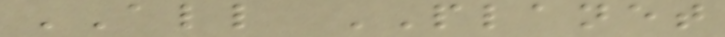ALL PLANET
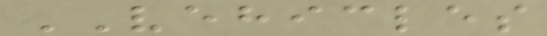VEHICLES
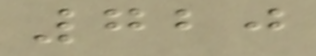720
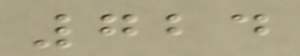724
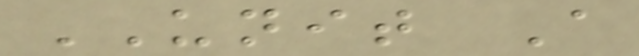UNIT A
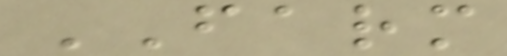FARM
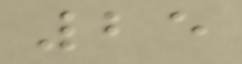25
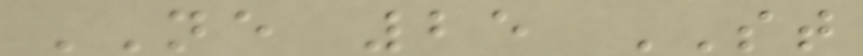NE 25 ST
